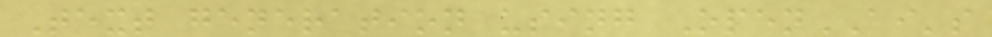Text generation using OpenAI's
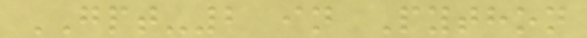GPT-2 in Python
